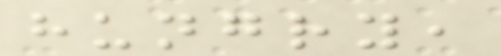hungry,
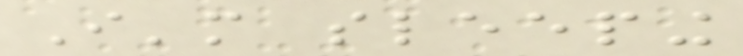I'm sleeping
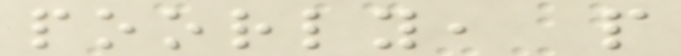poorly, people
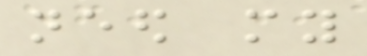need my
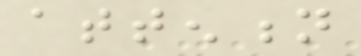attention
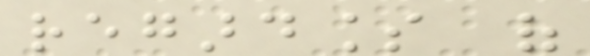regardless of
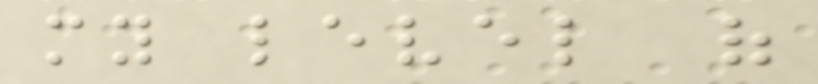my level of
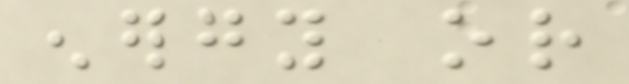energy or
